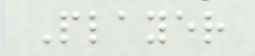Player
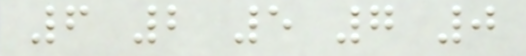6 2 5 7 0
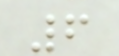6
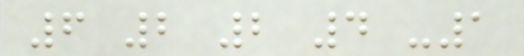6 2 2 4 -1
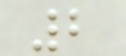2
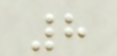8
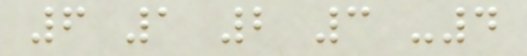6 1 2 3 -4
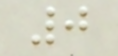0
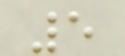5
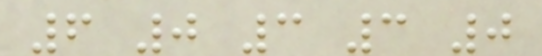6 0 3 3 0
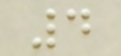4
